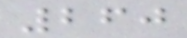260
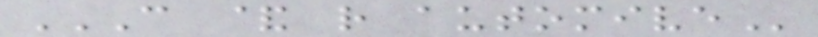C & R AUTOMIVE
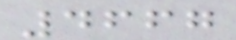4667
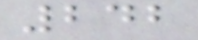242
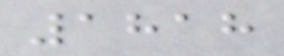1818
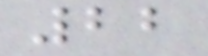22
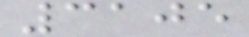3105
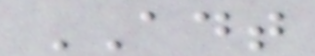ADT
